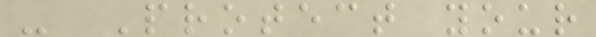- Protect your
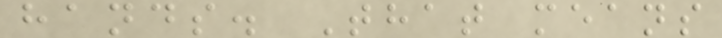hands. That means
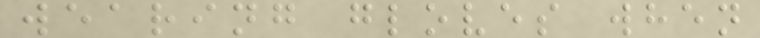wearing gloves when
